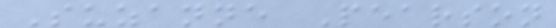Suzanne Pearson
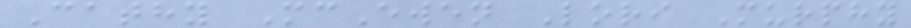Cathy McEwen Lori Murphy
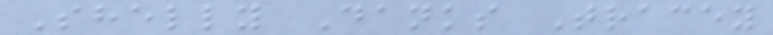Shelly Danks Tracey
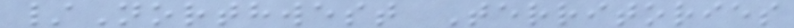/Northwest Territories
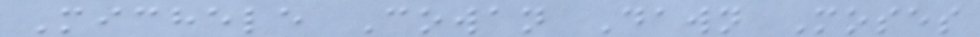Michele Cowan Dawn Moses
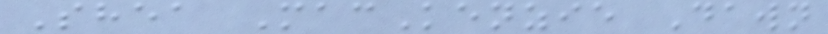Shea MacKenzie Dawn
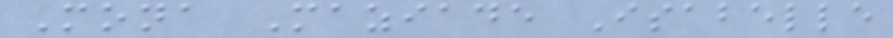Mona Maziade Isabelle
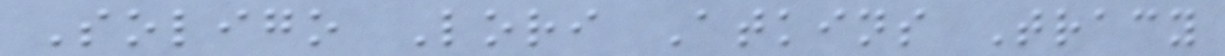Soligo Lori Atkins Tracy
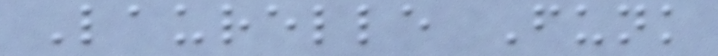Laurelle Funk
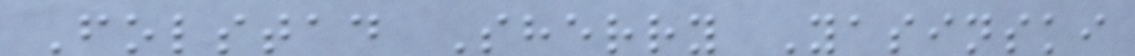Folstad Sherry Yasinski
